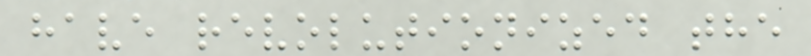have revolutionized the
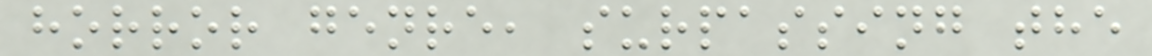horror genre, surpassing the
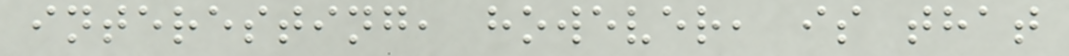interesting, however, is that
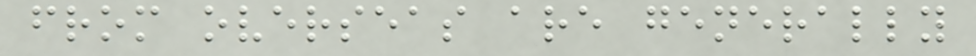from overseas are generally
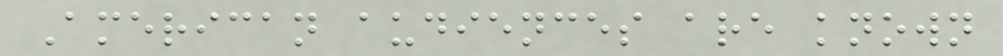American audiences are known
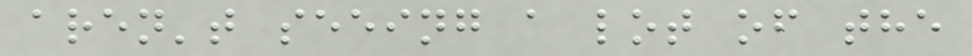aren't seeing a lot of the
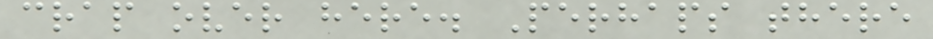crap over here. Perhaps there
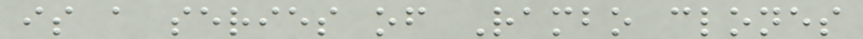is a series of Rambo clones
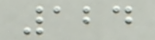124
